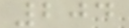204
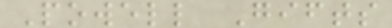Powell Gifts
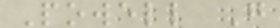Powell G
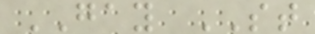GAY ST
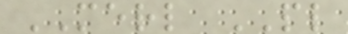MERL PL
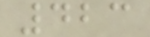423
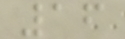16
